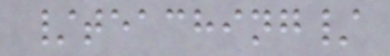/teaching/
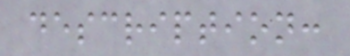description:
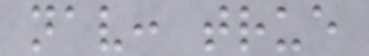nav: true
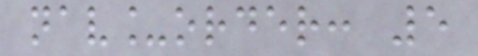nav_order: 5
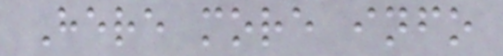Here more info
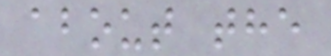about the
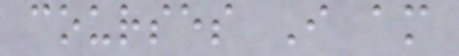courses I am
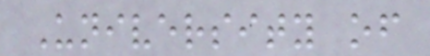University of
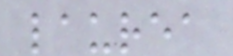laurea
